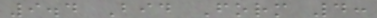9.4 Bid Form 4:
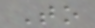To
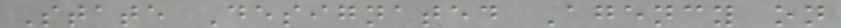State Designated Agency on
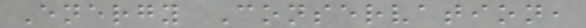Energy Conservation,
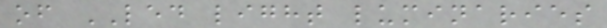of LED light luminaries
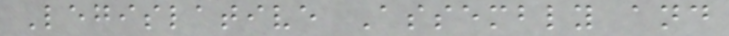Legislative Assembly and
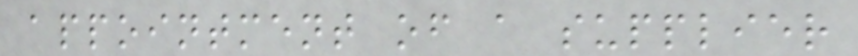appointment of a supplier
